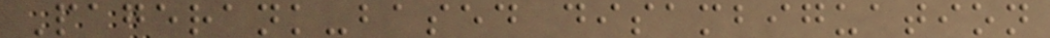Pagerank-based disambiguation
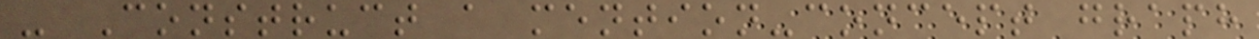- Construct a mention-concept graph
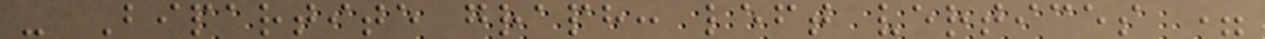- Bipartite graph: left vertices =
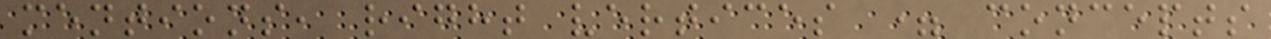mentions, right vertices = concepts
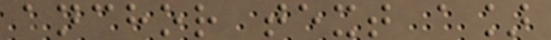anchor text a]
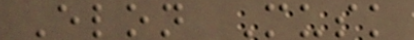Elon Musk
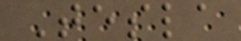Tesla
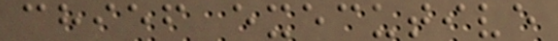chief executive
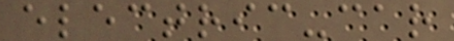electric-car
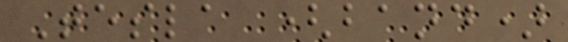Tesla (band)
